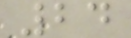24
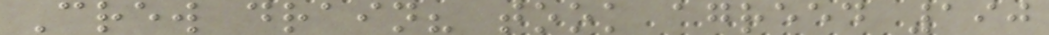Crew drain? took agreed 190
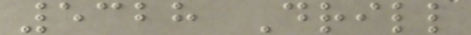5328 Drill
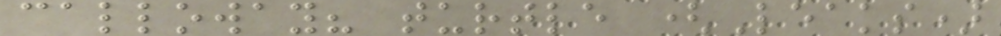calloway? turtle (Leaks)
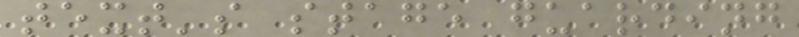text's stage guarding
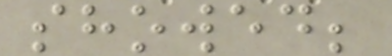showed;
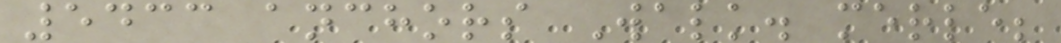5433 anchors Walk. merle;
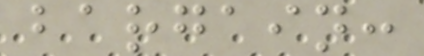bargain:
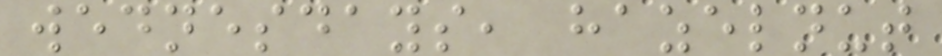wednesdays, hazelnut
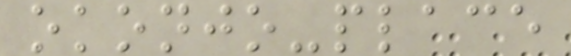okonjo-place
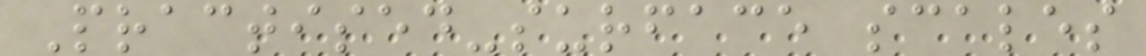Practised-surface scales
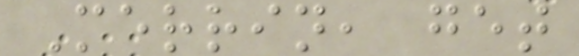Merrin, get
